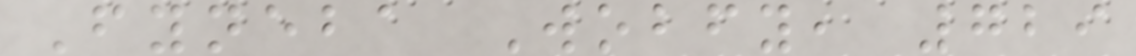Fyneba Wobfy, 729
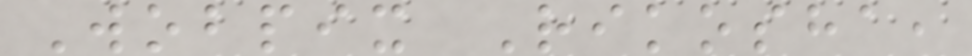Wobpix Rikosha,
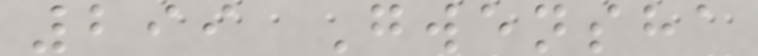299 Gwensha
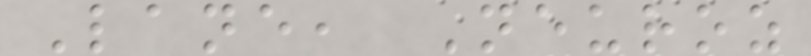Lane, Neuroz
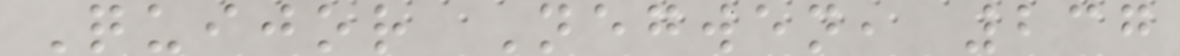Quijor Negwen, 237
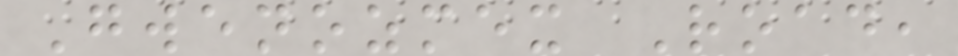Gwenozmex Road,
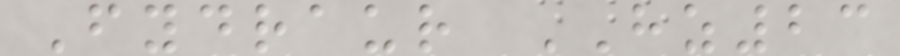Fydraur HZ23
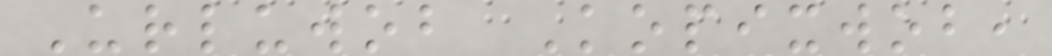Urluwob Kopixwob,
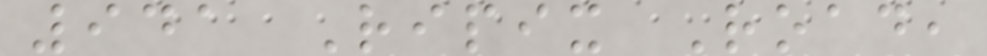941 Ripix Road,
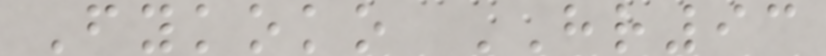Fykoko HR93
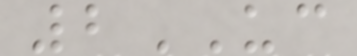2UC
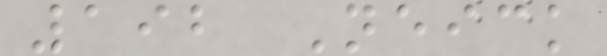192 Neick
